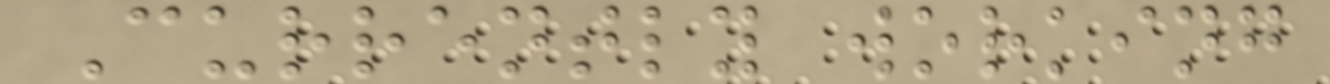Currently working
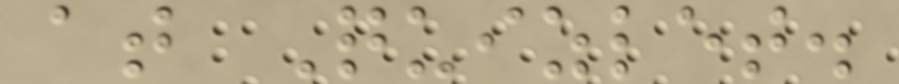at Quizlet.
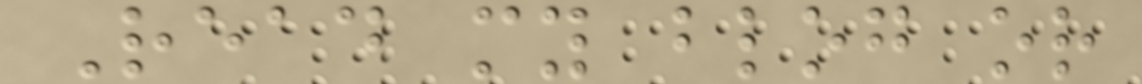Read my blog or
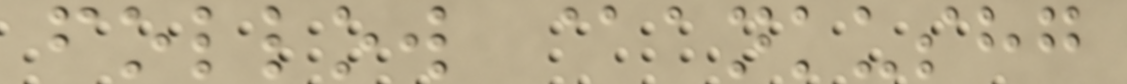follow @ankushg
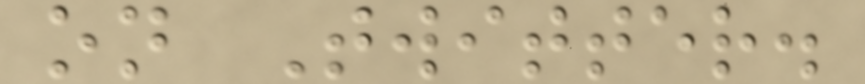on Twitter.
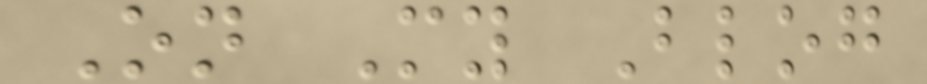On My Blog
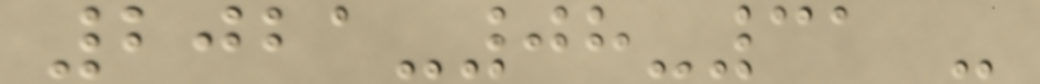2021-08-31 -
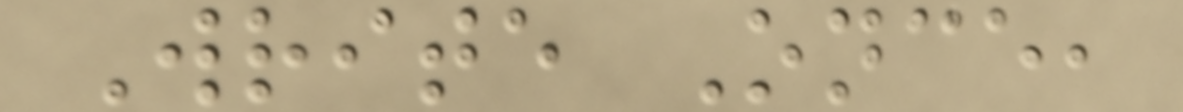Write Once,
